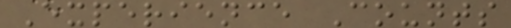Experience Counts
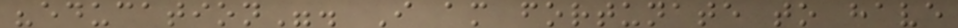"education". I am fortunate to have
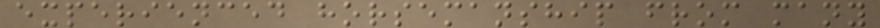experienced horsemanship from many
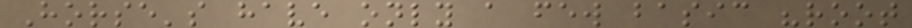Horse's have only a few basic "root
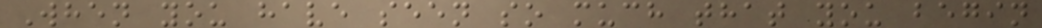When you have seen so much that you begin
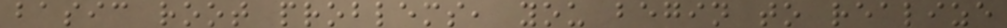basic root problems, you begin to realize
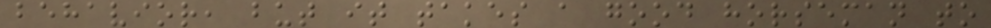behavior, but it takes a good horseman to
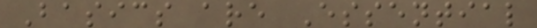Basics are Essential
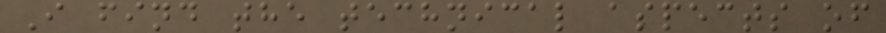I find the technical aspects of
